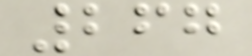267
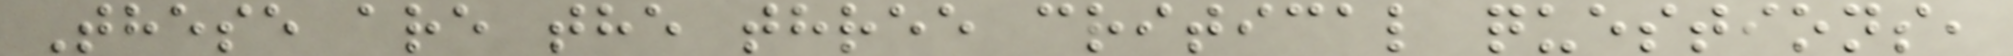These are the three critical questions,
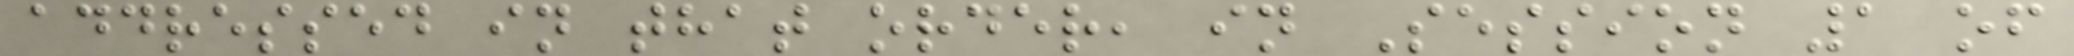addressed in that order, in Session 1 of
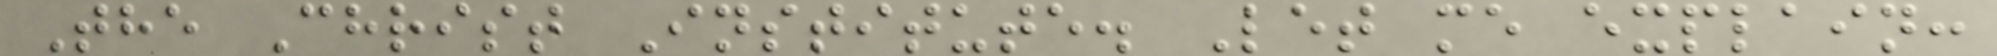The Christ Institute. Let me explain:
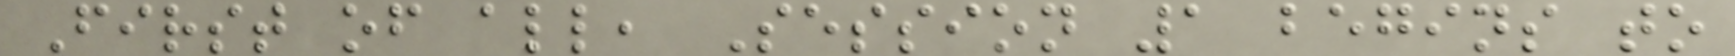First of all, Session 1 begins to
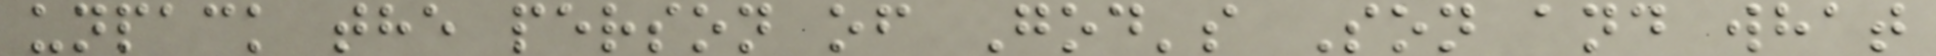unpack the person of God's Son and what
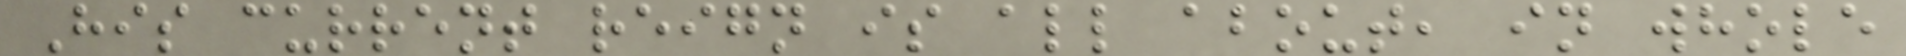His current reign is all about, in whole
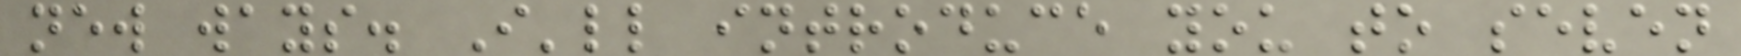new ways. I'll introduce you to seven
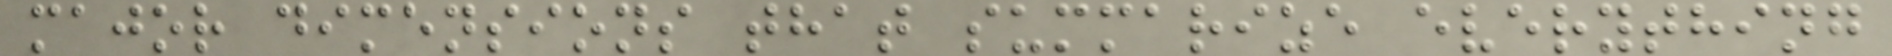major dimensions that summarize everything
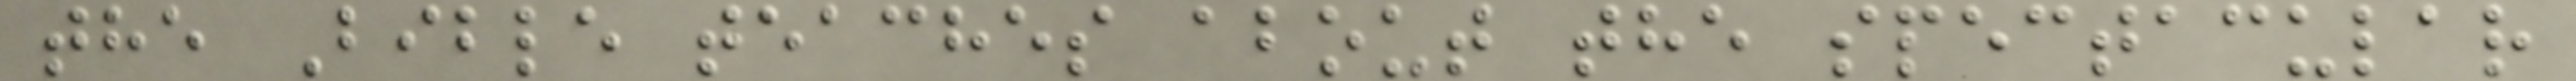the Bible teaches about the spectacular
